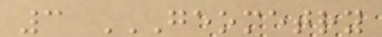3 GEOMETRY
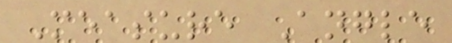Measure Angle
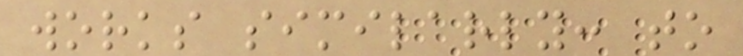works similarly: to
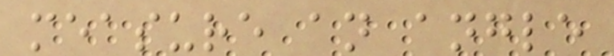measure an angle
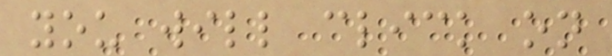you will click on
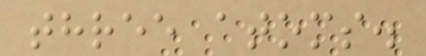three atoms.
